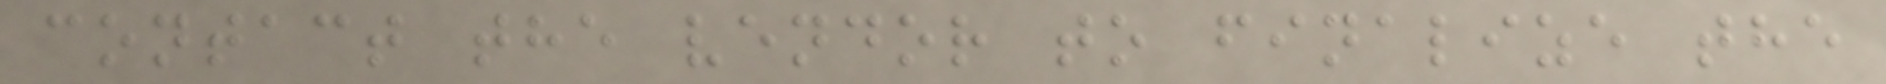contact the vendor to finalize the
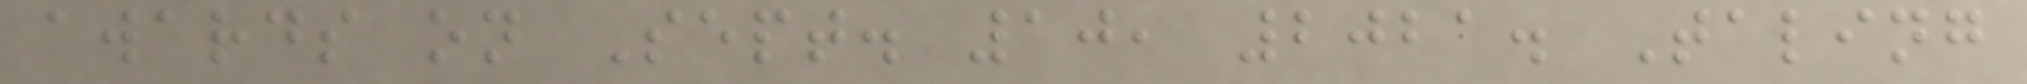awards on Sept. 10, 2021. Taling
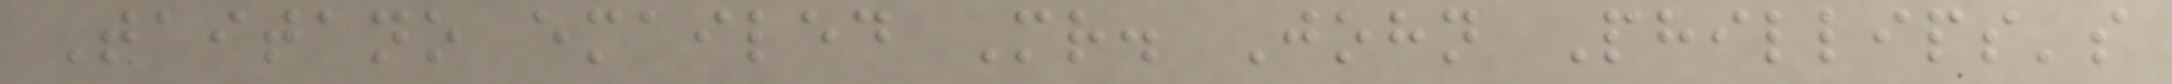Taitano emailed Mr. John Phillips's
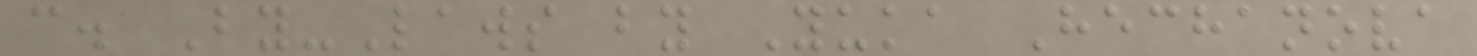c. By-Laws by Yuka Hechanova
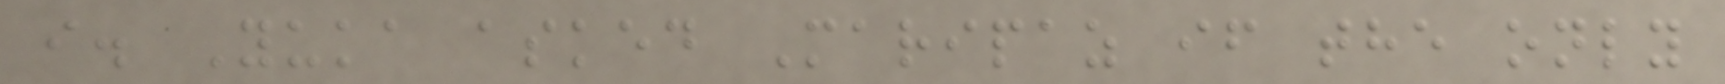i. Yuka asked Maripaz if the only
